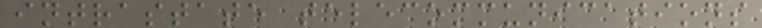intrastate telecommunications
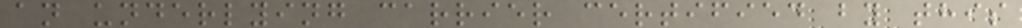an underlying carrier certified by this
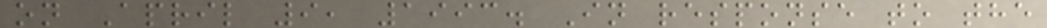on April 9, 1993. In response to the
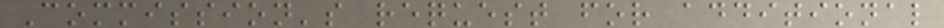Commission's request for additional
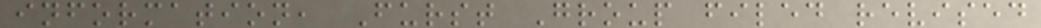information, Furst Group filed revised
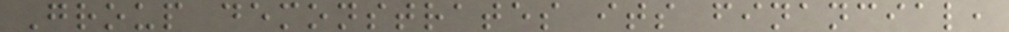Group demonstrates its financial,
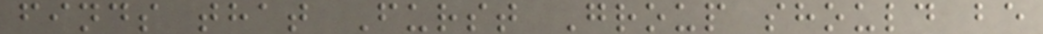finds that Furst Group should be
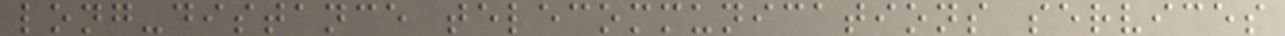long-distance telecommunications services
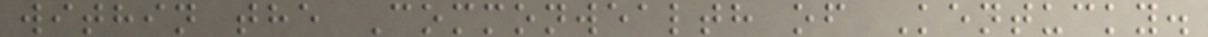within the Commonwealth of Kentucky.
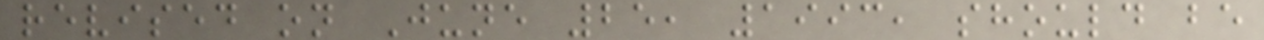revised on June 25, 1993, should be
